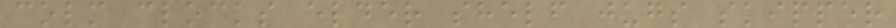colm clocks elder shelf jugs skipper
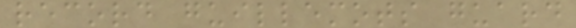record guillemots guard
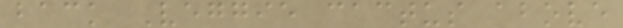back Veggie cactus above
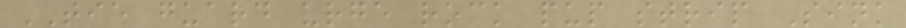TIE guard urge rock pup strip Sink
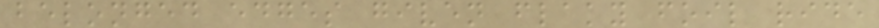belonged edges given flaky foil ride
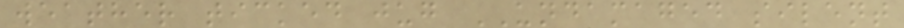weather ticked jug UNDAMAGED silent
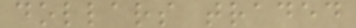dollars traded
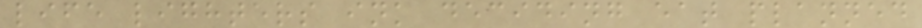life lighters ink deciding eat planned
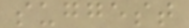suggest
